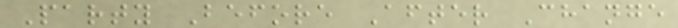Party Before After Change
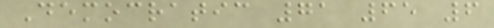Democratic 71 65 6
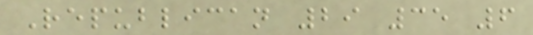Republican 29 35 6
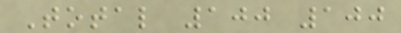Total 100 100
